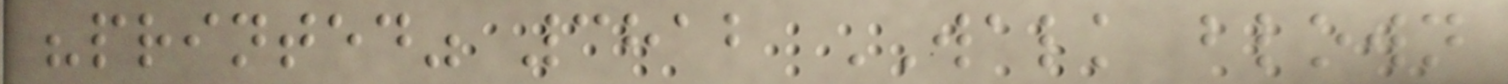"printed" 3812 WALK blown
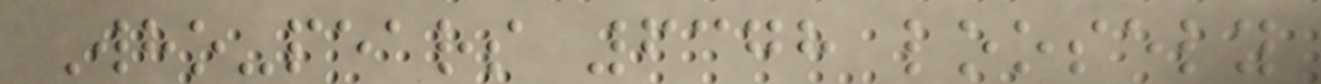Who-pears 6378 loosely
